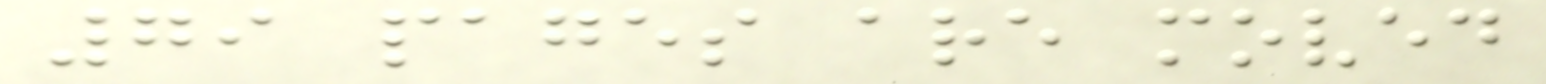79 pages are moved
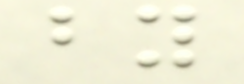by
